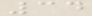34
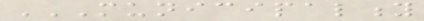MUNICIPALITY
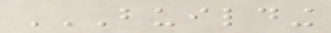BUILDING
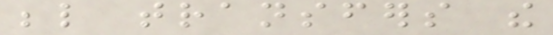below transfers the
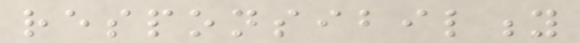responsibility
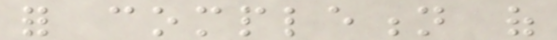for completion of
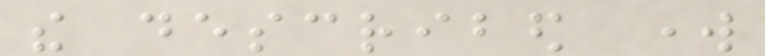the described work
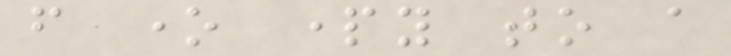from one party to a
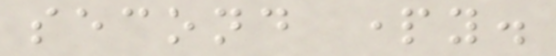second party.
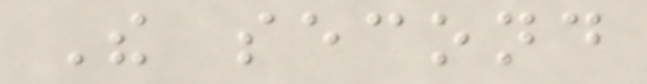The second
